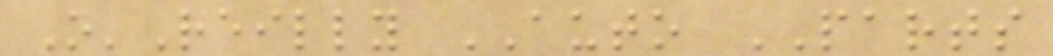O'Reilly AUTO PARTS
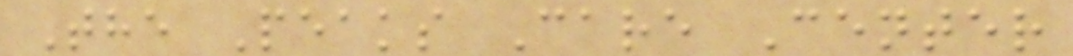The Peaks Care Center
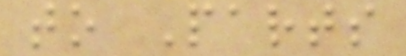to Parts
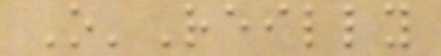O'Reilly
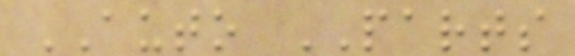AUTO PARTS
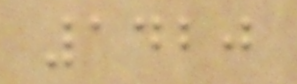1420
